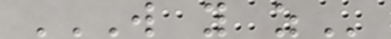W Y Z
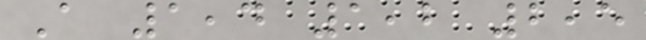A 1,4 1,2 2,5
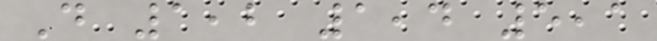D 1,2 1,4 5,1
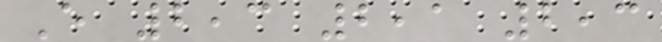E 2,3 2,1 2,3
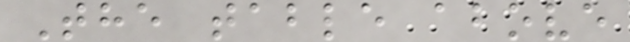The table above
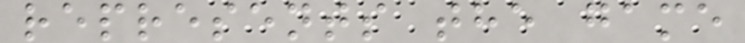represents the game
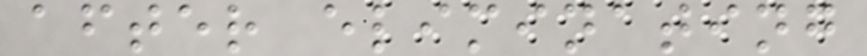after eliminating
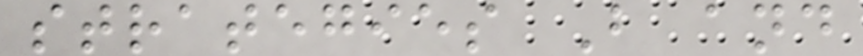strategies B and
